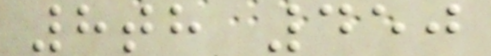8th 450
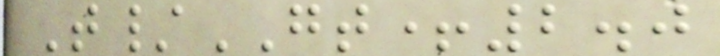T/GT+2.0
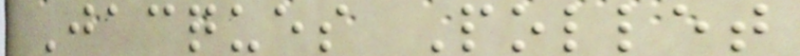Jacques Pollet
